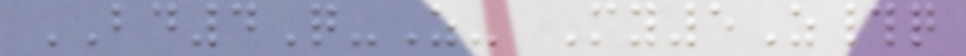BD4Q-Z- My5Z#q
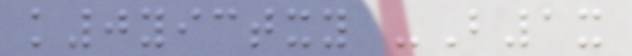k0yictxy -B1x
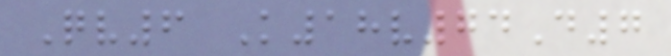Qv6 K18v74D7
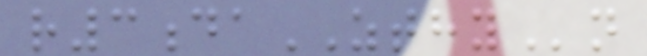r3daZTHYn
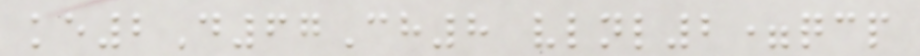ke2D67Ch8 vlnl2=qcp
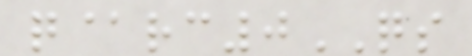q@rc0QS
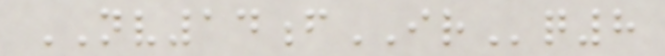NV14fIRq8
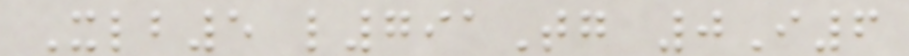Xlb5 l791Tg 0I6
